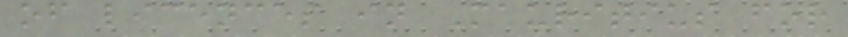of licences in Mauritius for
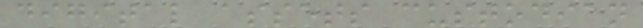digital assets custodian
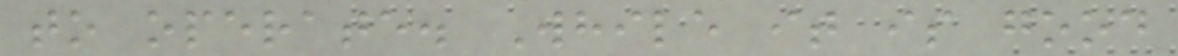to operate. While it is good
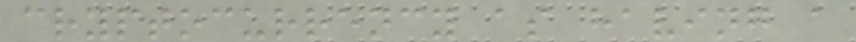cryptocurrency as having a
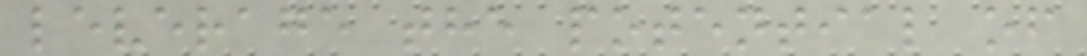leverage the potential of
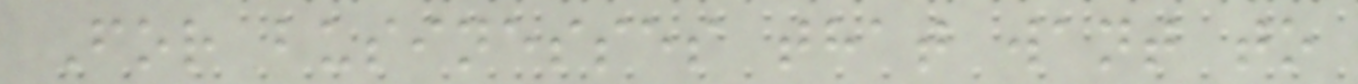For businesses that want to
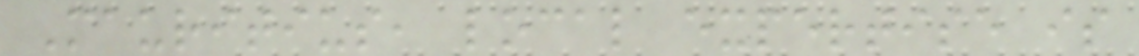Mauritius, local expertise is
